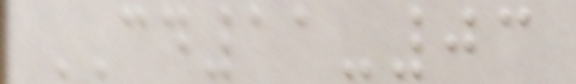CD11-03
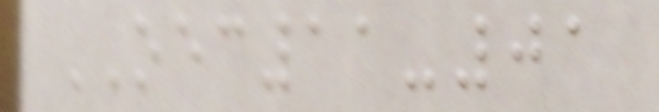OEC11-01
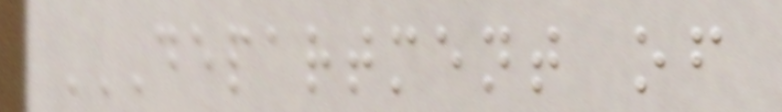DEPARTMENT OF
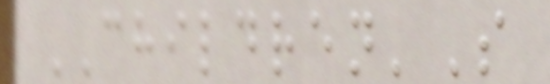CHILDREN'S
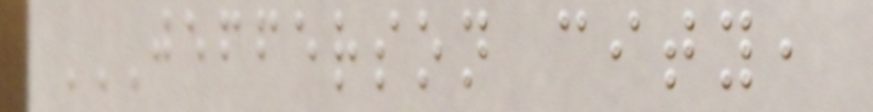JEFFERSON CITY,
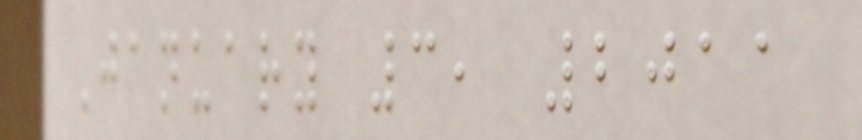January 3, 2011
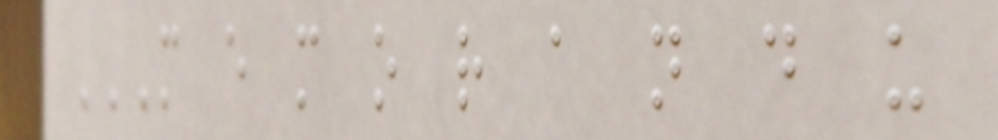M E M O R A N D U
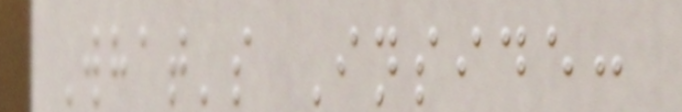What's Inside:
